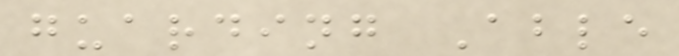guarding Able
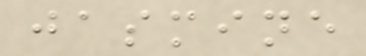jasmine
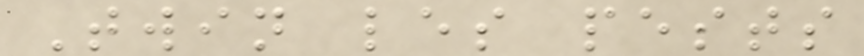Twin les pests
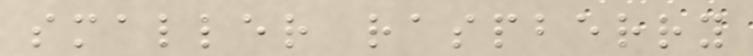smaller raspberry
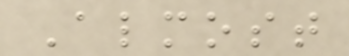Almost
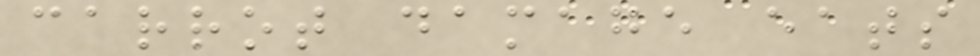carrot damage eats
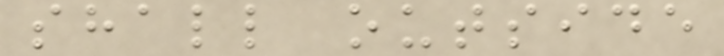shall outside
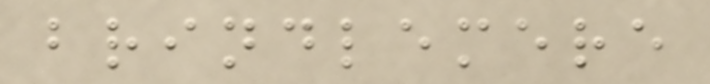brindlemere
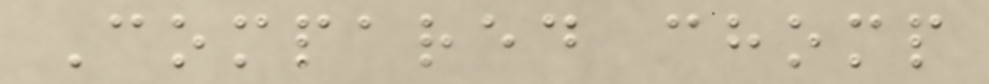Compared chomp
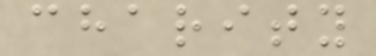charity
